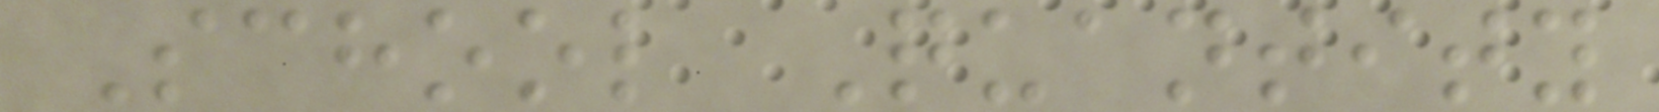School Quantity
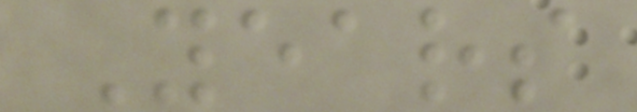Years
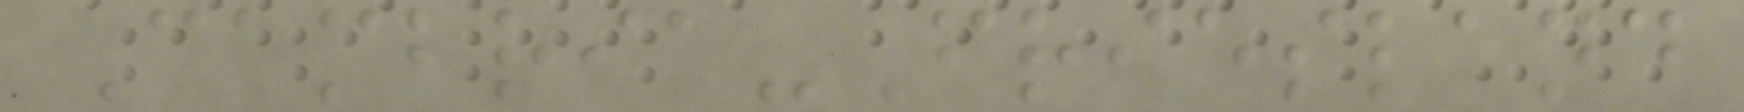Cambria-Friesland
